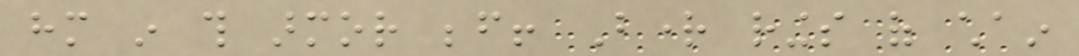him in this armor before! Bright rings of chain
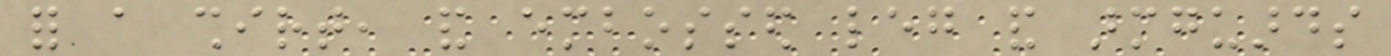for a shirt, and embossed leg and armguards
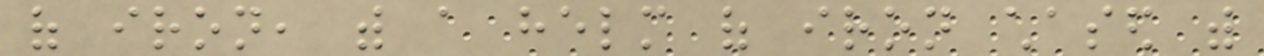of iron, with a helm of iron chased with
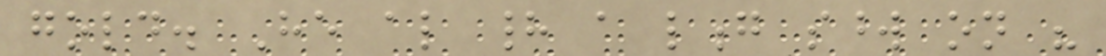gold. He also had a long sword on his
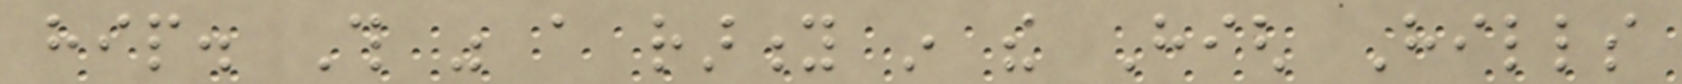hip. This was a rarity in the High Hills
